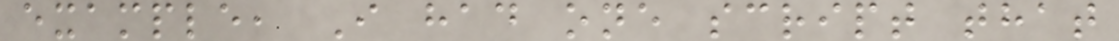example, I had one script that
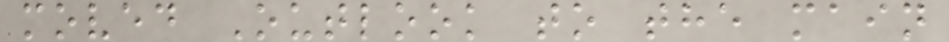moved Outlook to the main
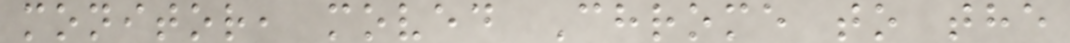monitor, moved Chrome to the
